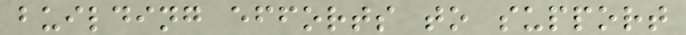building efforts to support
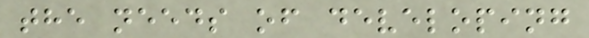the needs of developing
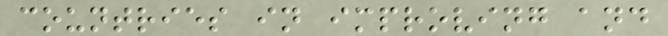countries in improving and
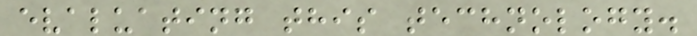evaluating this technology.
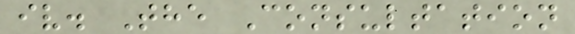iv. The Consultation
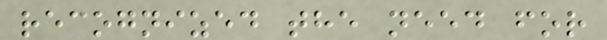recognized the need for
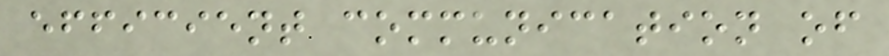efficient communication of
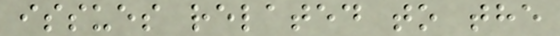issues related to the
